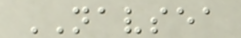NAVSEA
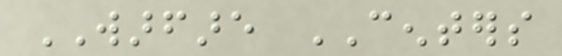WARFARE CENTERS
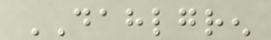DAHLGREN
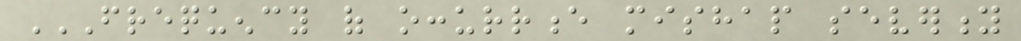FREQUENCY OF OCCURRENCE MISHAP SEVERITY
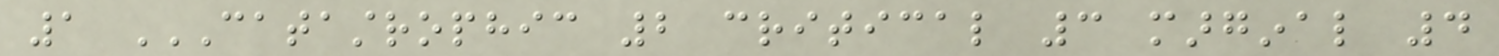1 CATASTROPHIC 2 CRITICAL 3 MARGINAL 4
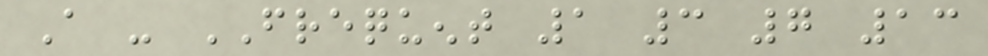A - FREQUENT 1 3 7 13
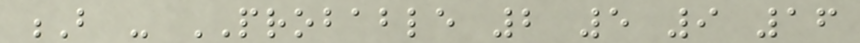B - PROBABLE 2 5 9 16
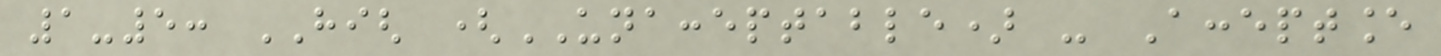1-5: HIGH (UNACCEPTABLE) - Acceptance
